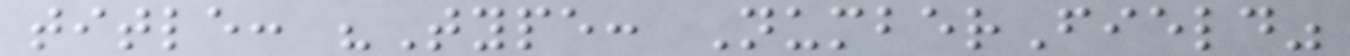title: "Type: NumberField"
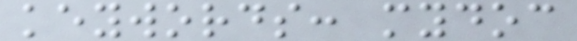keywords: mydoc
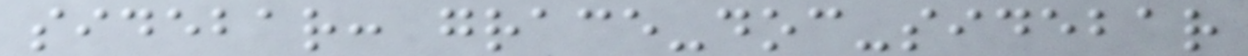sidebar: grace-doc-sidebar
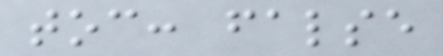toc: false
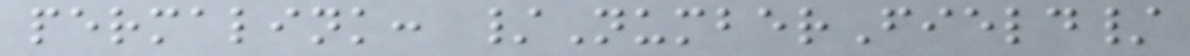permalink: /NumberField/
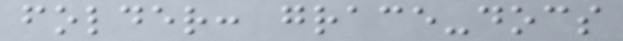folder: grace-docs
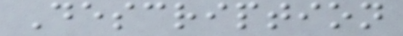Description
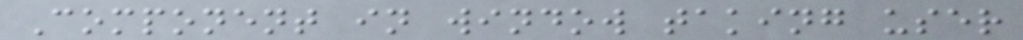Component in window taking user
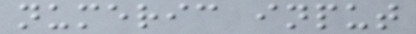numeric input
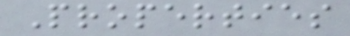Properties
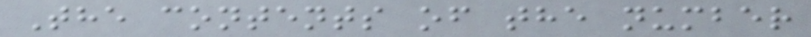The contents of the number
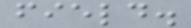field.
